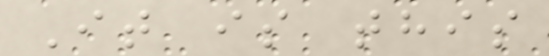It is this
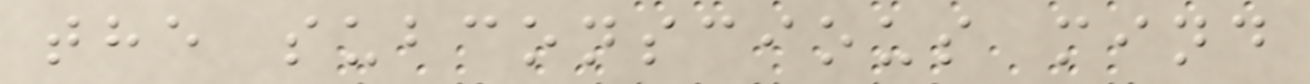the subconscious mind
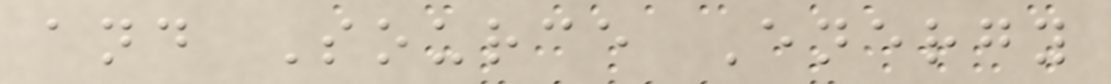and Source Energy
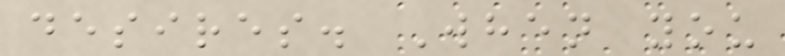desires. When you
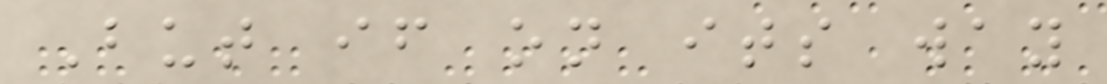But if on its way
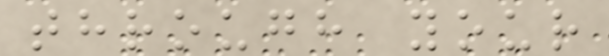through your
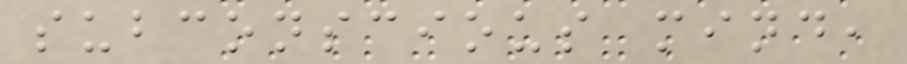subconscious mind,
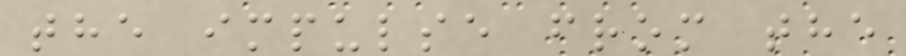the impulse from the
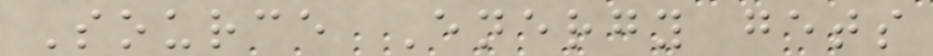Source Energy gets
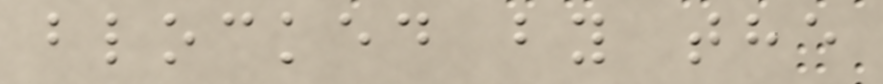blocked by the
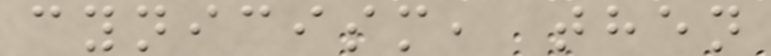cynicism, then
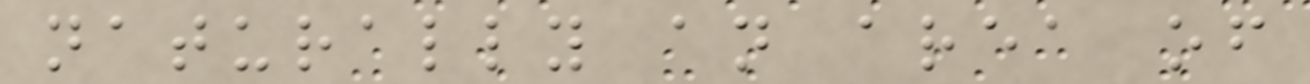naturally an area of
